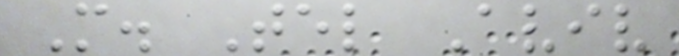M. Tel Aviv
